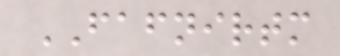FAFNIRTM
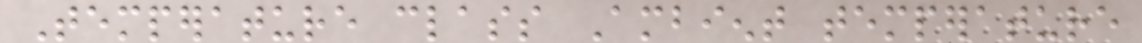Temperature class Ambient temperature
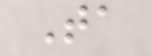Ta
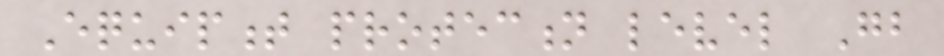Equipment protection level Gb
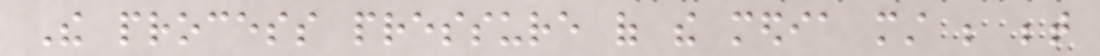The process pressure of the media must be between
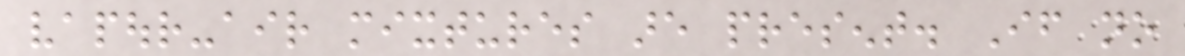vapour-air mixtures are present. If no
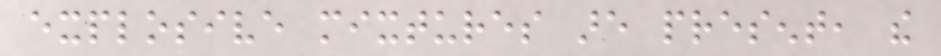explosive mixtures are present, the
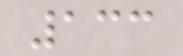133
